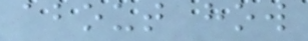about how
